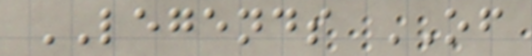LEGENDS OF
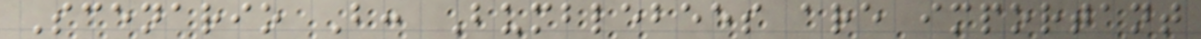Scenario B: Bumblebees are important
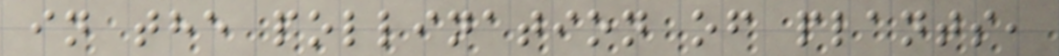in the pollination of plants,
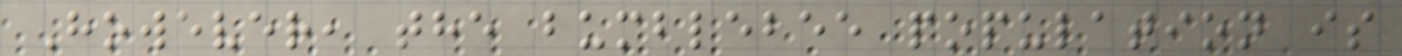However, the bumblebee population is
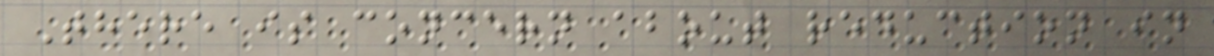There is concern about reduction in
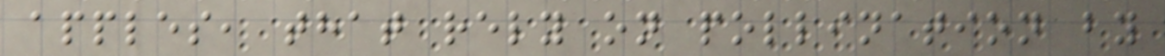apples, that rely on pollination by
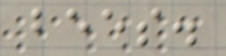bees.
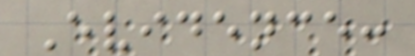Evidence:
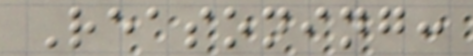Reasoning:
